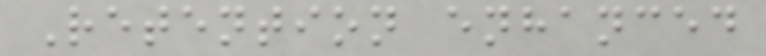Retention enhanced
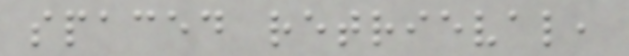spaced retrieval,
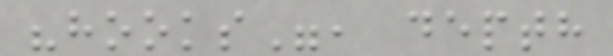"hooks", depth
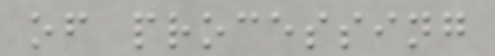of processing
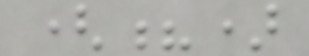(?)
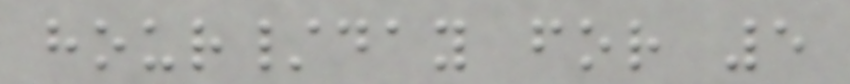hour/day for 5
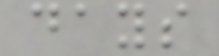days
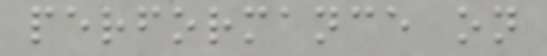performance on
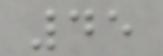45
